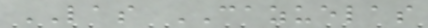LAS CAZUELAS
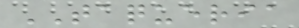TAQUERIA
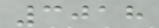3018
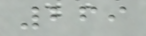269
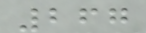267
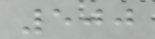500
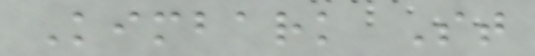Kimbark St
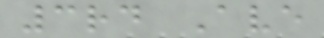3rd Ave
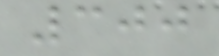300
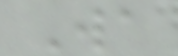Wa
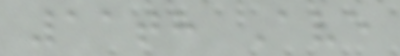11th Ave
